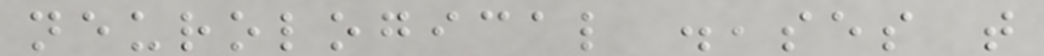neurological diseases that
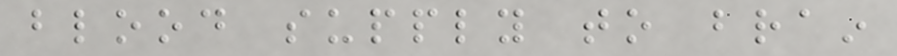blood supply to brain
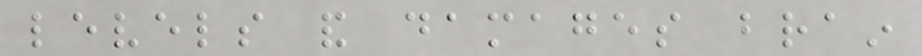levels and damages brain
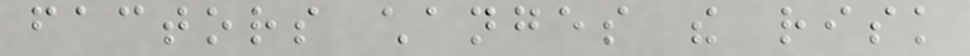factors changes the risk
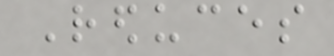Reduces
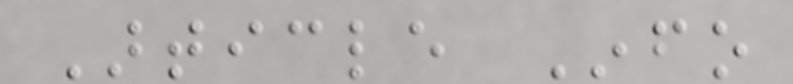Article Info
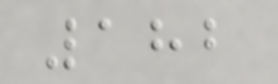182
